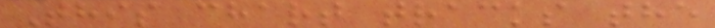This chart tracks the
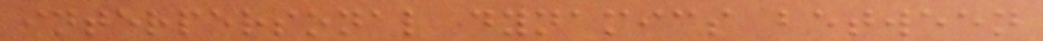interpersonal dynamics between
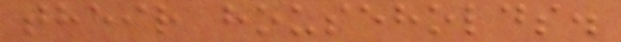their households.
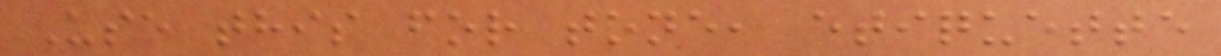Use this for tone, etiquette
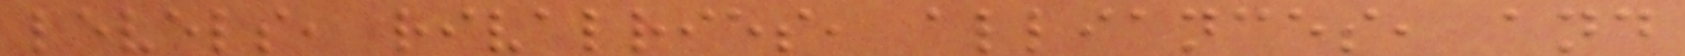levels, rivalries, alliances, and
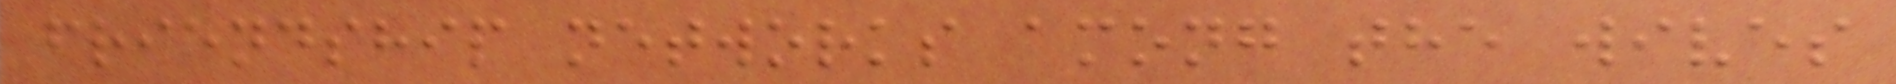friendship networks among the wives
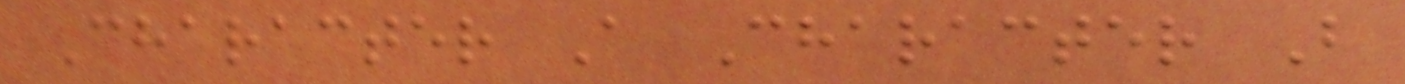Character A Character B
